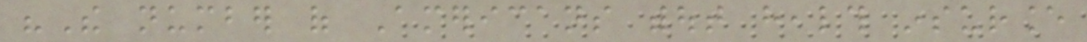"The number of Americans without health insurance
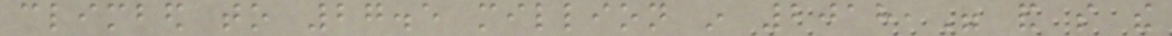climbed to 27.5 million in 2018," and so the
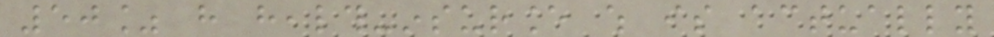50% have health-insurance which is actually
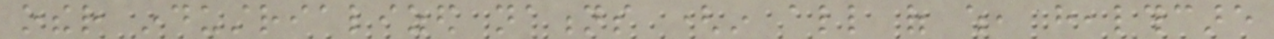other industrialized nations (in all of which, healthcare
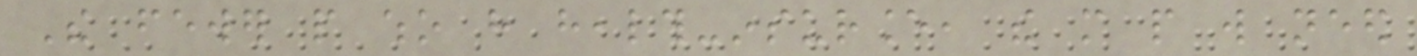The fewer people who have health-insurance, the more people will need
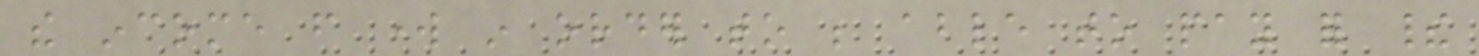the income from work in order to be able to pay for their
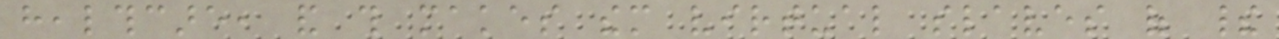healthcare, and this makes them virtual slaves of their
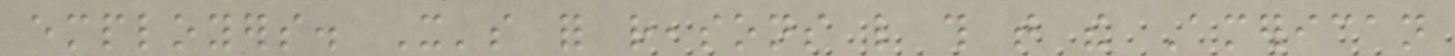employers. It's for reasons like this that the American
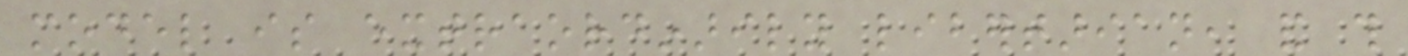model is extraordinarily libertarian, and this
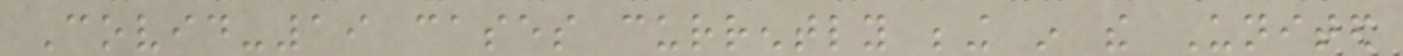Covid-19 cases currently being in the United
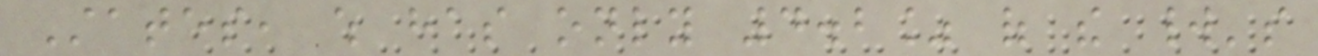States, which has only 4.2% of the world's
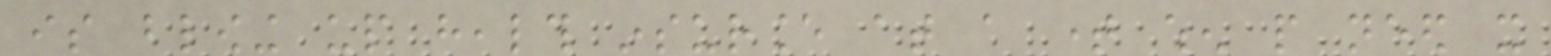is blowing up health insurance at a time when people need it
